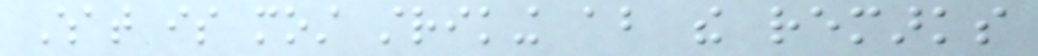What is most striking about the remarks
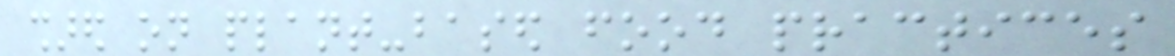shared on plant-based food practices
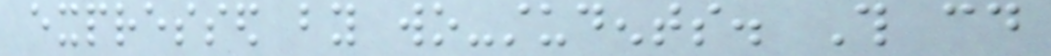expressed by wo-students. This could
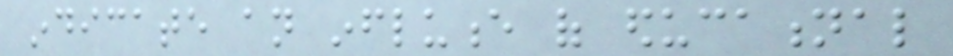indicate an influence of educational
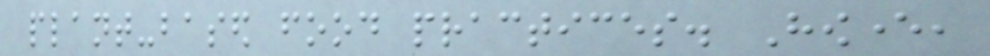plant-based food practices. However,
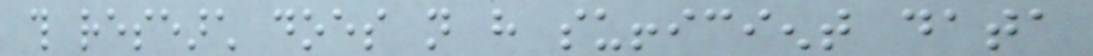this research does not have sufficient data
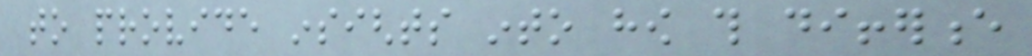to provide insights into how this difference
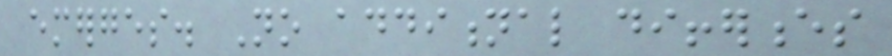emerges. No additional differences
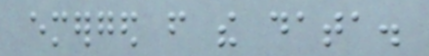emerged from the data.
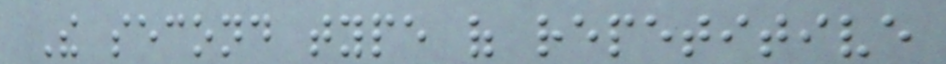The second type of repetitive
